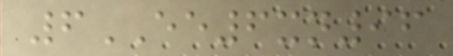6EE6xn96
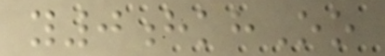y0hkhOo
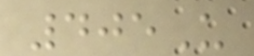405U
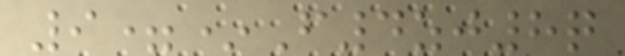9=*F4zj8q
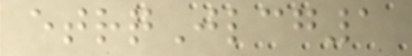etrqJlcg1
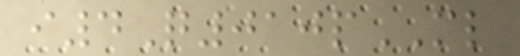i4Q010pML
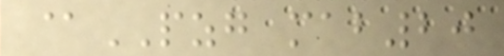@PZG mab20
